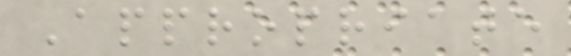Appropriate
